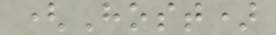(Host)
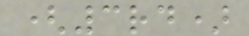(3rd)
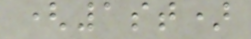(1st)
